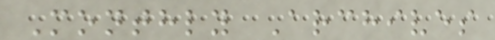Monthly Archives
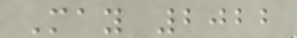May 2022
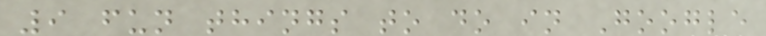9 fun things to do in Google
